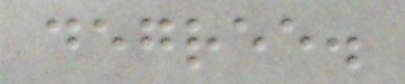degree.
